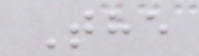The
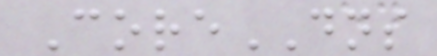CoreDNS
